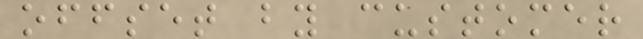offset by customer
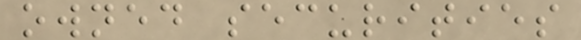owned securities
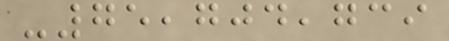-75,704,739
